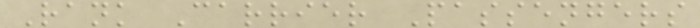Rank Carrier Passengers
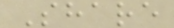Share
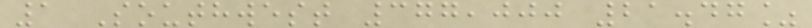1 Southwest 377,000 21.47%
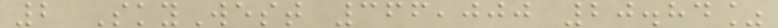2 SkyWest 366,000 20.84%
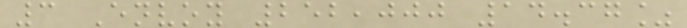3 Envoy 252,000 14.37%
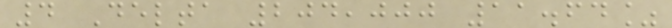4 Delta 204,000 11.64%
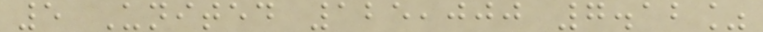5 United 125,000 7.12%
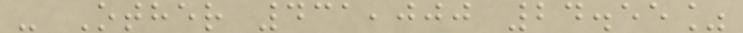- Other 431,000 24.55%
